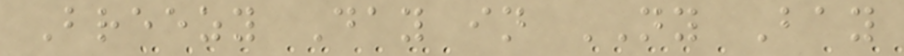Breezy Day in NY Bay
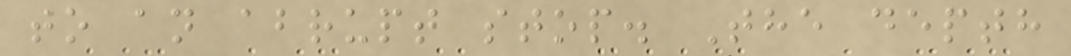to an abrupt stop. The depth
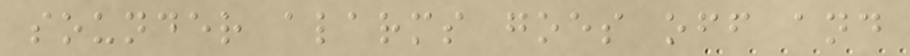sounder alarms goes off and
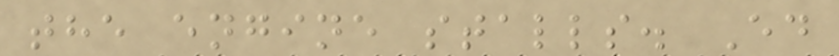the engine stalls. Ed
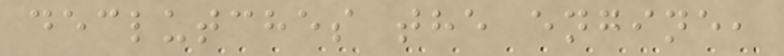declutches the engine,
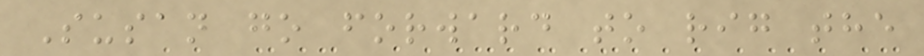Susan go forward to rig the
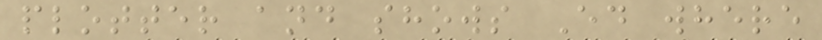plotter and shows Ed where
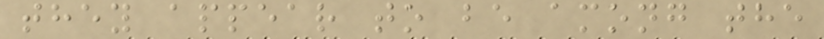they appear to be among the
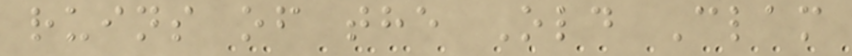ruins of the Old Clam
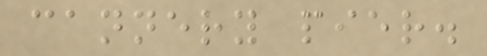cannery pier.
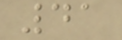41
